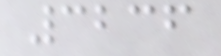3236
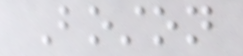Boston
